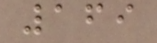169
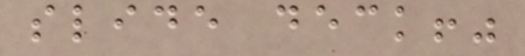slide deck!"
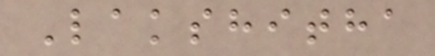Lakshitha
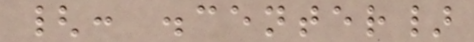{: .center}
